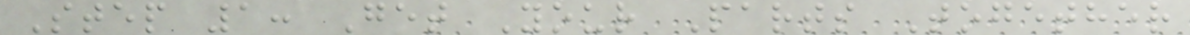Step 1: Get Your Parts Together
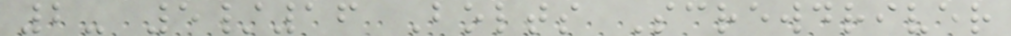2- 5/16 Bolts Screwdriver
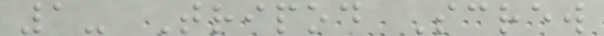1- Tripod Screw
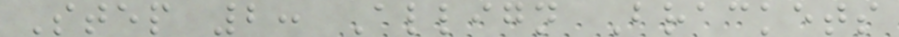Step 2: Allign Brackets
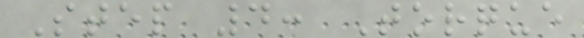Step 4: Torque
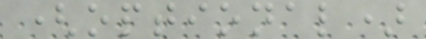(optional)
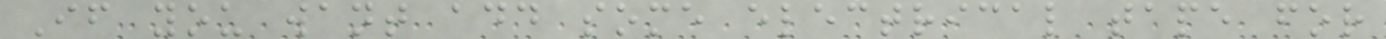If you want add some electrical tape for
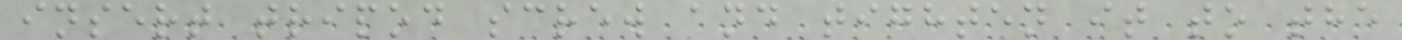insert tripod screw and tighten it to the
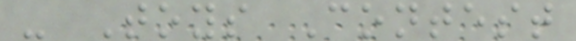- Toys Contest
